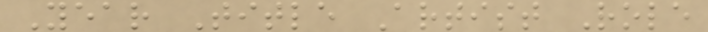Year Title Artist Role
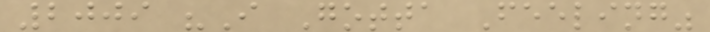2009 "I Gotta Feeling"
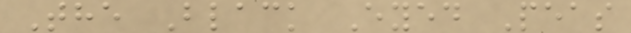The Black Eyed Peas
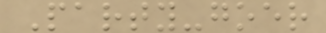Party-goer
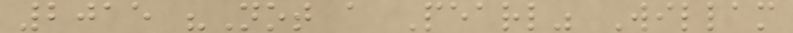2015 "Not a Pearl" Willam
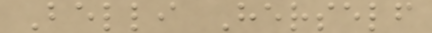Belli Herself
